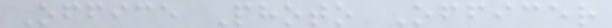Office Photo Officer
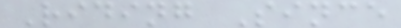Riding Since
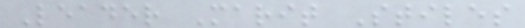Leader Marit Stiles
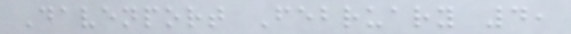Davenport February 4,
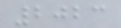2023
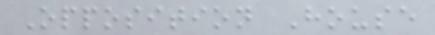Opposition House
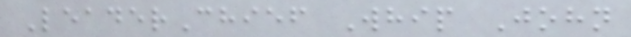LeaderChief Whip John
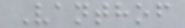Vanthof
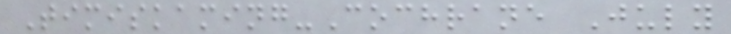Timiskaming-Cochrane July
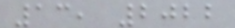13, 2022
